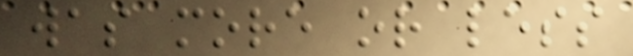was more or less
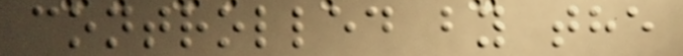controlled by the
